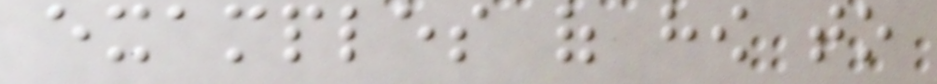examples of how to
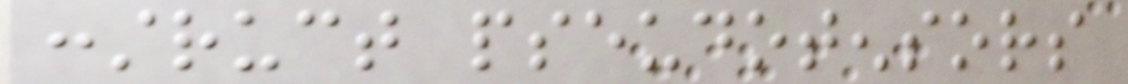construct pseudotensors
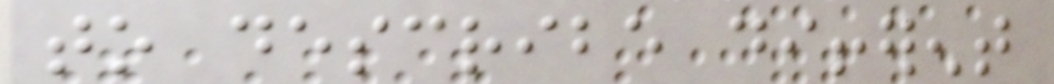to describe different
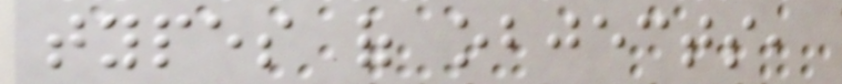types of objects,
